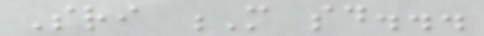Sri M said...
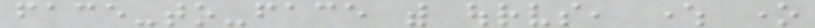face-to-face with ourselves, where one
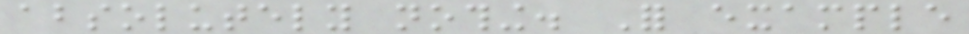absolutely nothing. For example
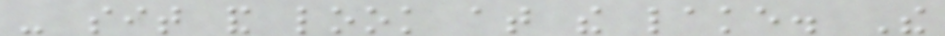- sit and look at the lake. The
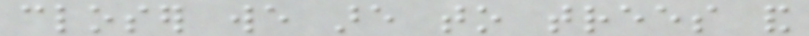closer we are to trees and
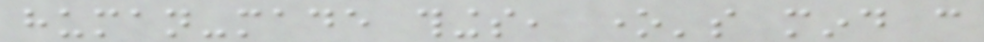human-made things, one's mind can
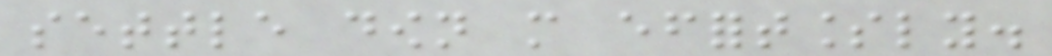settle down more effortlessly.
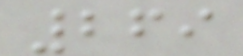269
